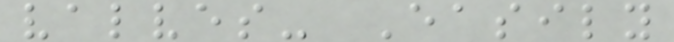valves- Easily
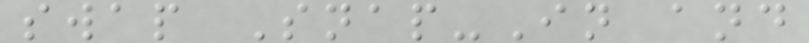swap Snap-In and
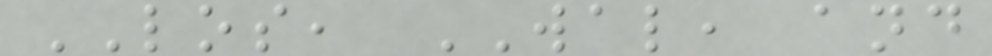LOS, WAL, and
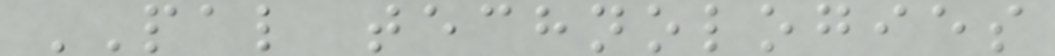PAL technologies
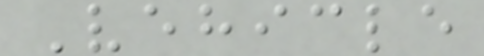Vehicle
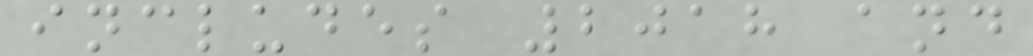includes 2018 and
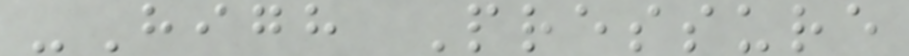-High Pressure
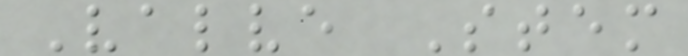Valve Stem
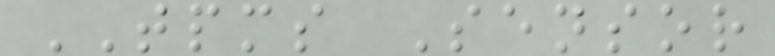TPMS Sensor
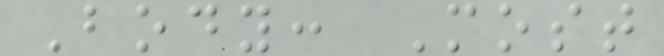Body: Most
